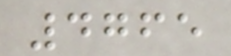4765
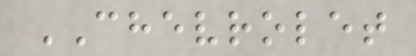CHEVROLET
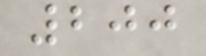200
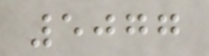5077
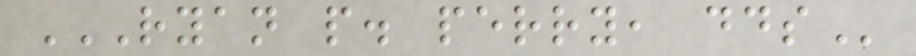RYAN P. PERRY, DDS
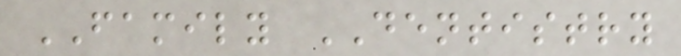FAMILY DENTISTRY
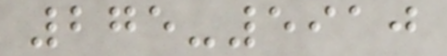275-5910
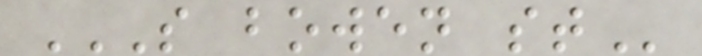S BOWEN ST
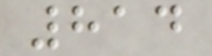814
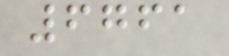6761
